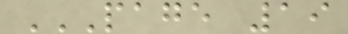PAGE 19
